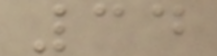34
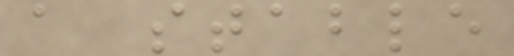a stable
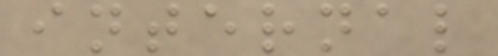internal
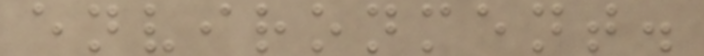environment.
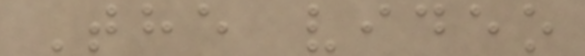The video
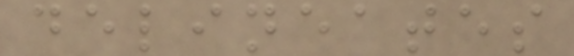delineates
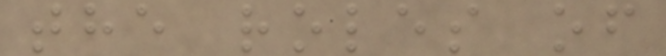the roles of
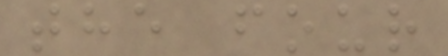the four
